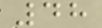48
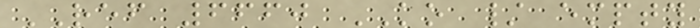REF 6660 KO / empty
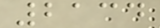2134
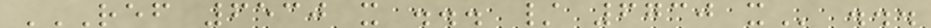REF 6530 X ... / 6730 X ...
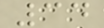34
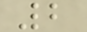2
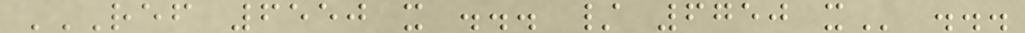REF 6550 X ... / 6750 X ...
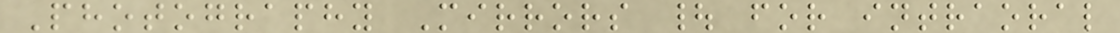Photography Mirrors | for intraoral
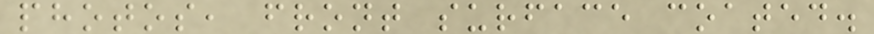photos, front surface coated.
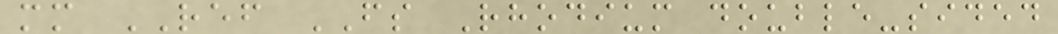mm REF FS Rhodium double-sided
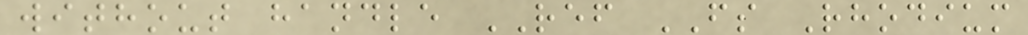without handle REF FS Rhodium
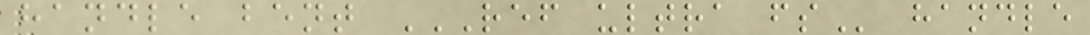handle bent REF ULTRA FS handle
